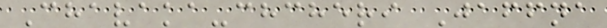Chavaka-chcheri Jaffna
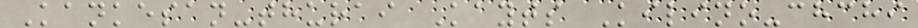Kankesan-thurai Kayts Kilino-chchi
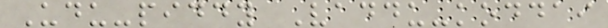Udu-piddy Vaddu-koddai
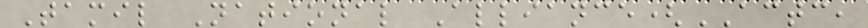Tamil National Alliance(ACTC,
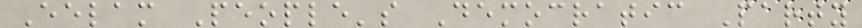Eelam People's Democratic Party
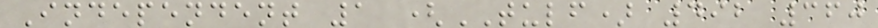Independent 1 (TULF) 492 360
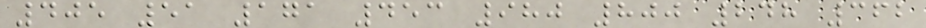405 51 171 453 980 800 248 362
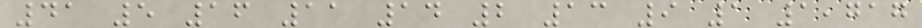41 5 16 11 14 2 13 9 1 1,717
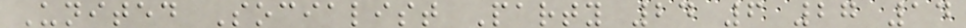United Socialist Party 24 6 27 14
